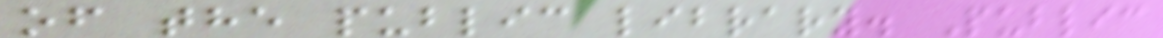of the public library. Public
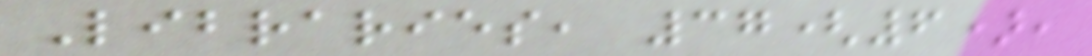Libraries, 37(6),
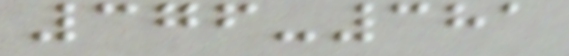376-381
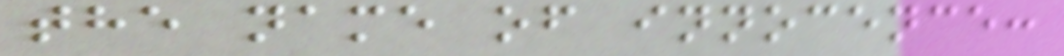the name of innocence:
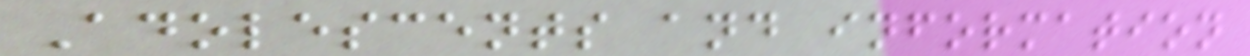Adolescents and information
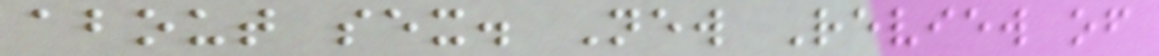about sex. New Review of
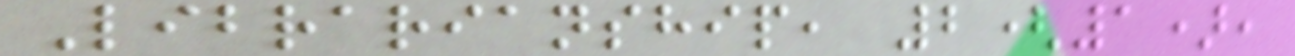Librarianship, 2(1),
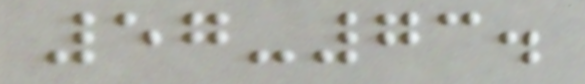57-73.
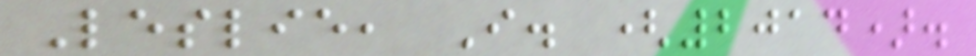Leslie, I. (2014).
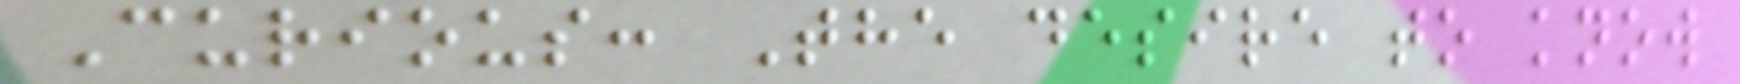Curious: The desire to know
